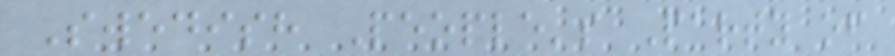Swedish People's Party of
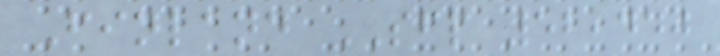Finland SFP 52,440
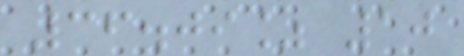36.09% 10
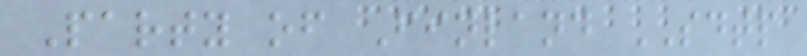Party of Finland SDTP
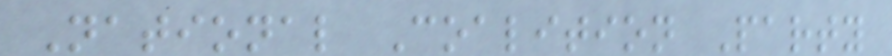National Coalition Party
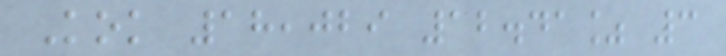Kok 18,029 12.41% 3
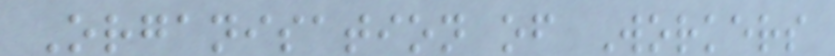Organisation of Workers
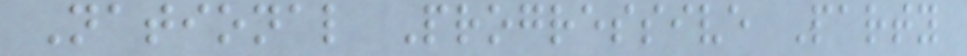National Progressive Party
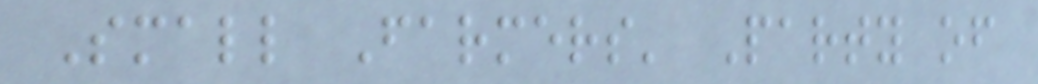Small Farmers' Party of
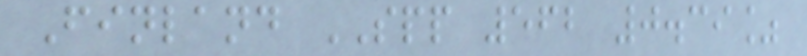Finland SPP 562 0.39%
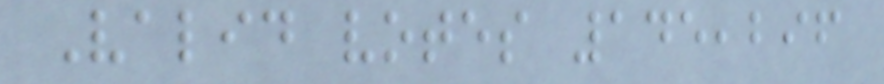Valid votes 145,296
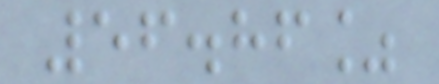56.86%
